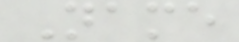Name
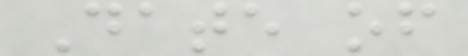Date of
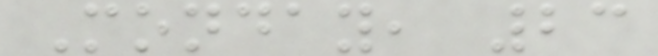Monday, 23
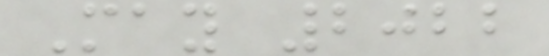May 2022
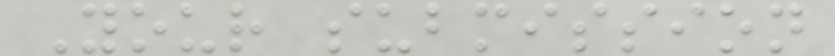Your submission
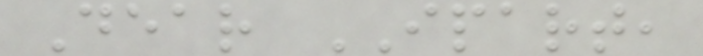Dear IPART,
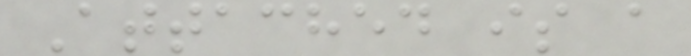Attached is a
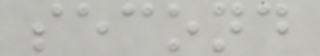second
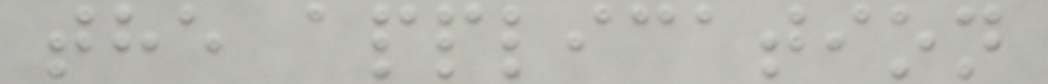the application
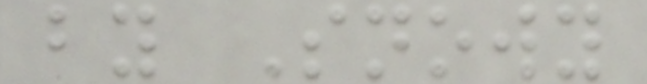by Snowy
